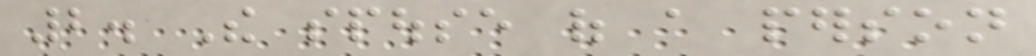2. The spouse of a person
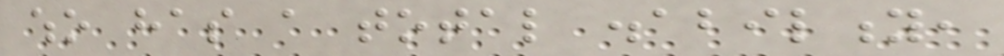who has a total disability,
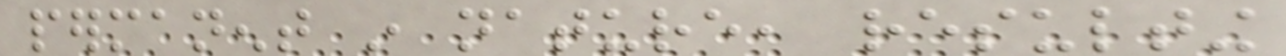permanent in nature, resulting
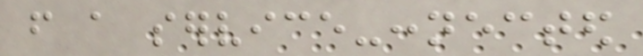from a service-connected
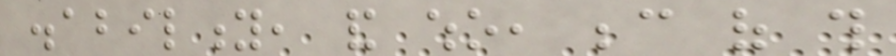disability, and who, because of this
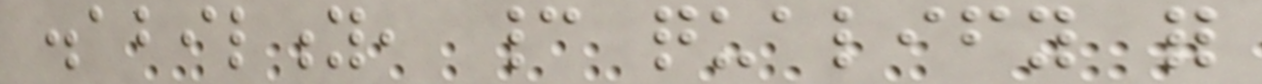disability, cannot qualify for
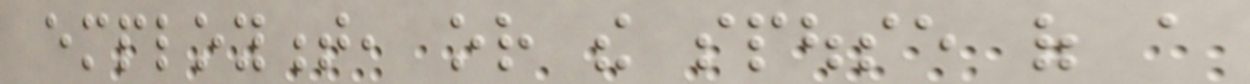employment, or the spouse of a
